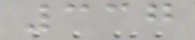337
